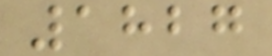1827
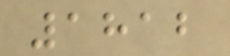1812
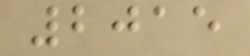2015
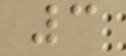3
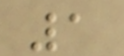1
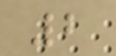2
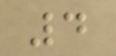4
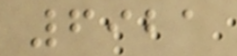6921
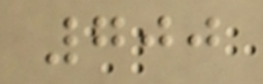700
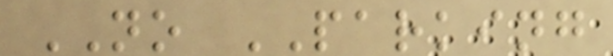NO PARKING
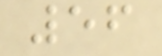56
